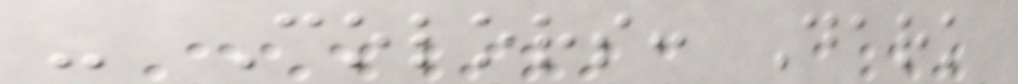- Colors: Dark
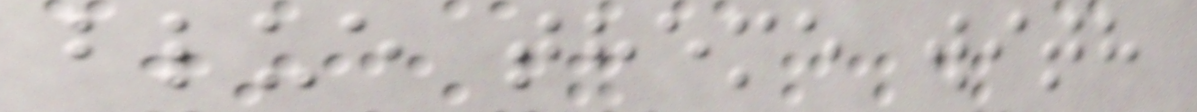blue theme with
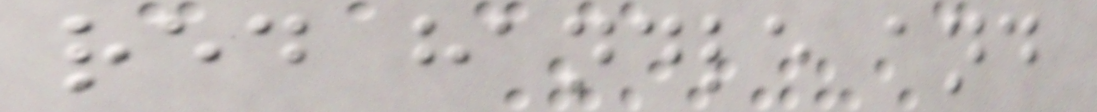red handle and
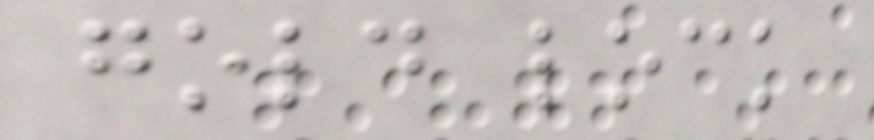gold lock
